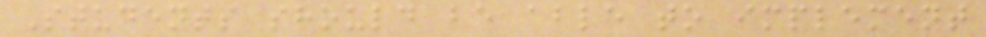Students should be able to implement
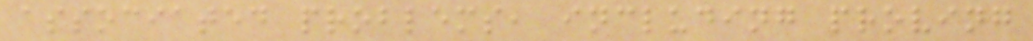associated problems, including proving
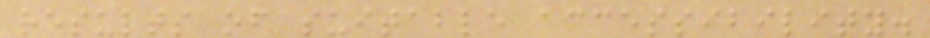results of suitable accessibility.
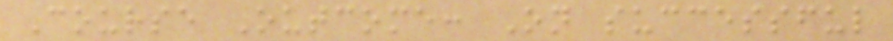Course Outcome: On successful
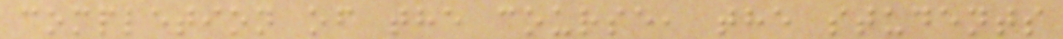completion of the course, the students
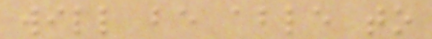will be able to
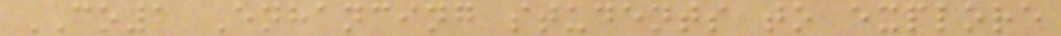CO1 Enhancing students to explore
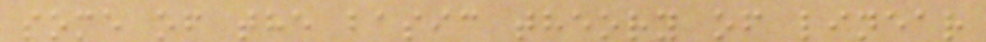some of the basic theory of linear
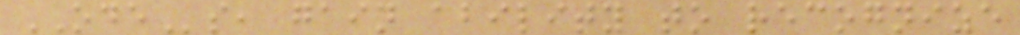ODEs, gain ability to recognize
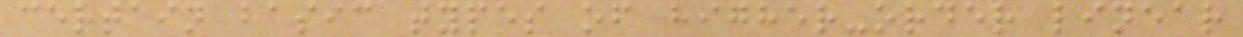certain basic types of higher-order linear
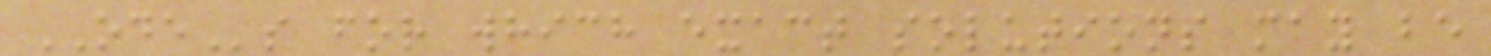ODEs for which exact solutions may be
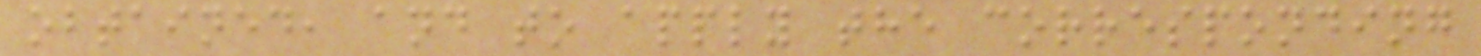obtained, and to apply the corresponding
